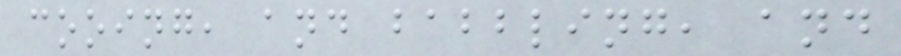cooing, and babbling, and
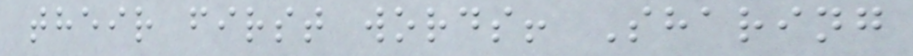their first words! Sharing
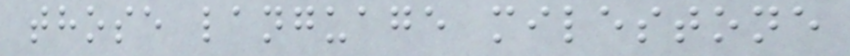those language milestone
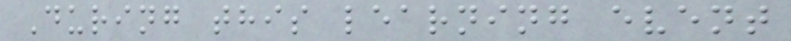During this learning event
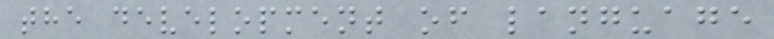the development of language
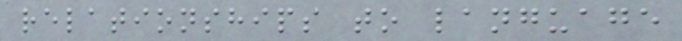relationships to language
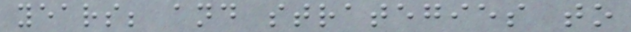years; and strategies to
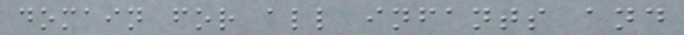domain for all infants and
